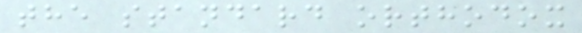the standard orthodox
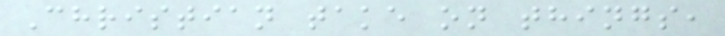Christian take on things,
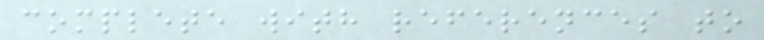complete with references to
